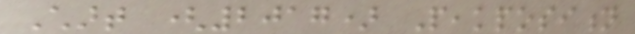Chart (2017) Peakposition
